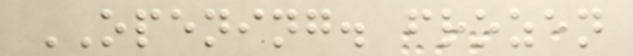OPENING. frozen
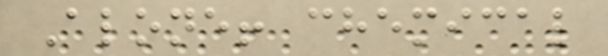Alone! chemical
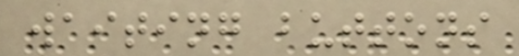waiting buttons
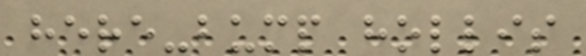here-bump hollis
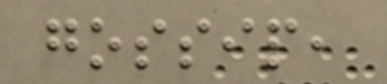gossip,
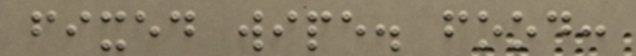fixed wipe. food:
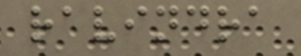ravindra
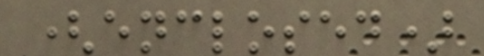(enclosed)
